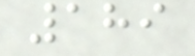189
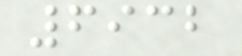6932
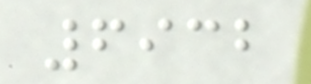6932
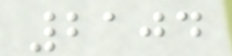2104
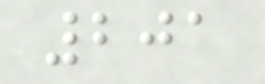201
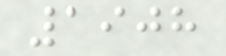1908
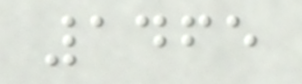1465
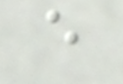e
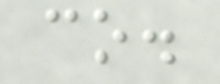co.
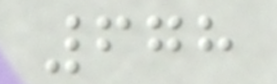678
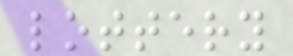lottery
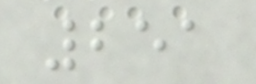251
